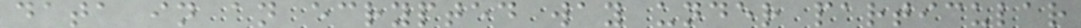data in an ecrypted way under particular
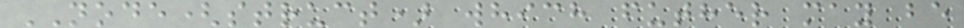NODE(struct) which futher may be
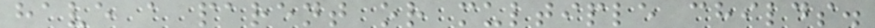have a parent or multiple childs.
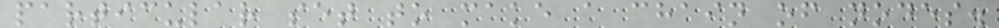particular set to make a chain of nodes.
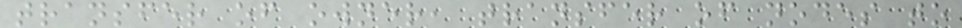transfer of owner, transfer of nodes to
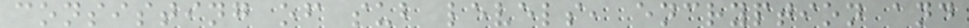consisting of sub levels, encryption and
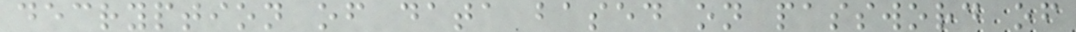decryption of data based on password of
